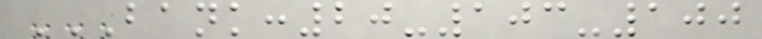BANK:20-103-100
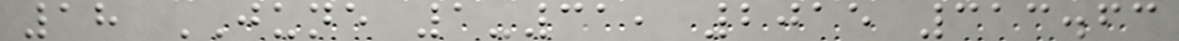18 JUNE 1-31, 2015 313.63
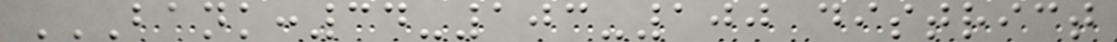BANK:34-103-100 DISTRICT
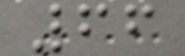66
